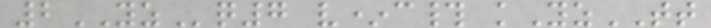2YZq7 v*c# kYzTT
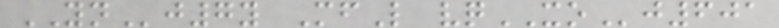YNj7y MfL vqXOj601
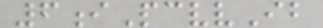6iPcvvIb
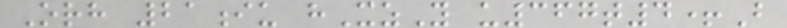Orh 21iu hXzY u367t4+B
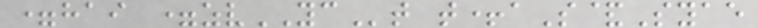=hai =zvYCt t+aS&Syae
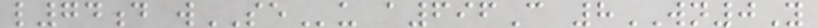l74d wSEu a696C 8WN0Y
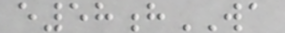e58hWA
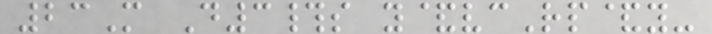23M D3#s y&vcRp&y-
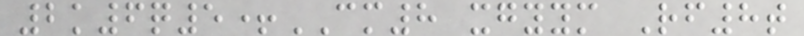2k6q5+CM8 xgyym Rf8t
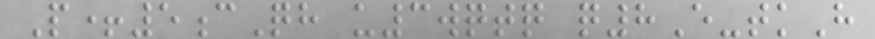P+5cQh u3wqtq q8E-tkH
